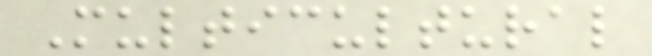Multicultural
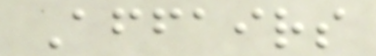Affairs
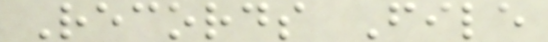Records File
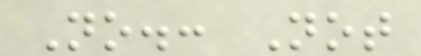No.: Not
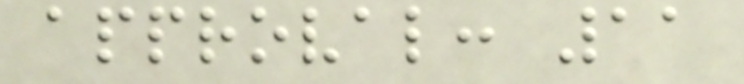approval: 11
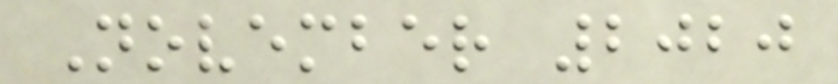November 2020
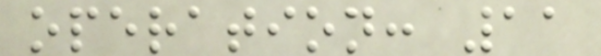operation: 11
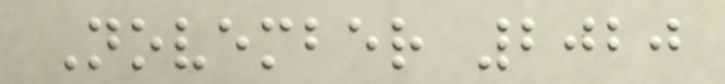November 2020
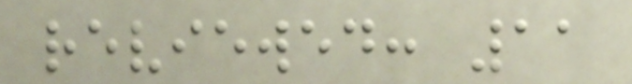reviewed: 11
